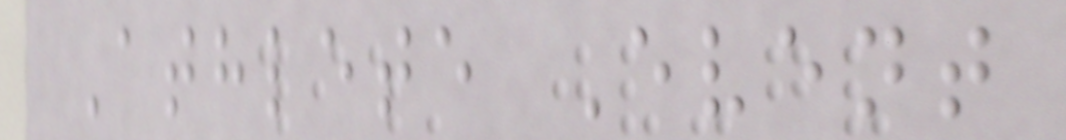Athlete Event
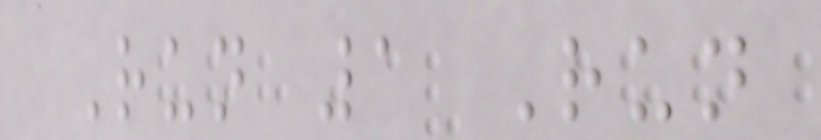Run 1 Run
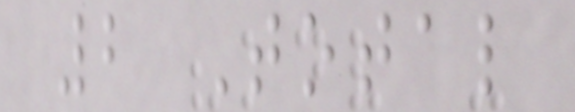2 Total
